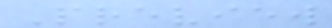Preview
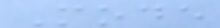Mode
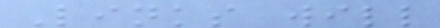Links will
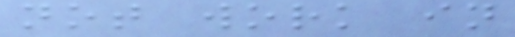not work in
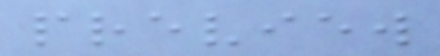preview
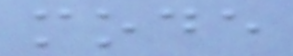mode
